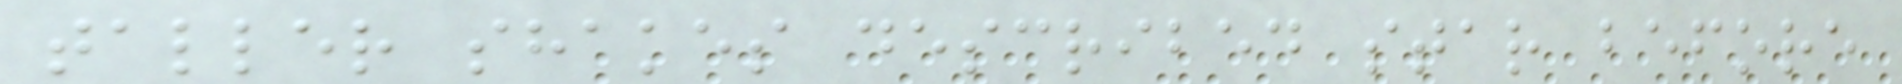taller shakes described star before
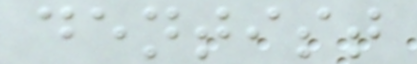dentist
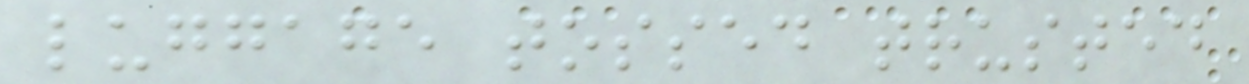luggage tossed trusted
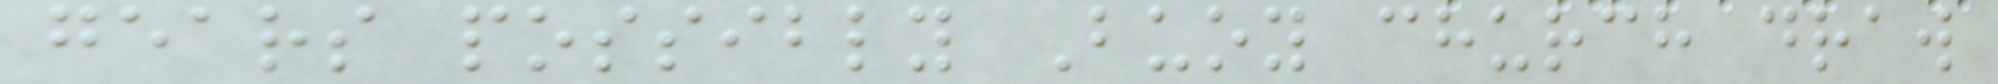gears possibly Buoy church draw
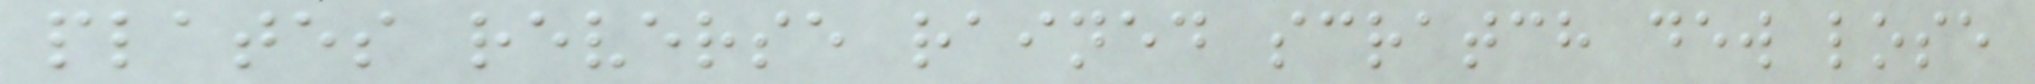plates reverse rained scratch dew lose
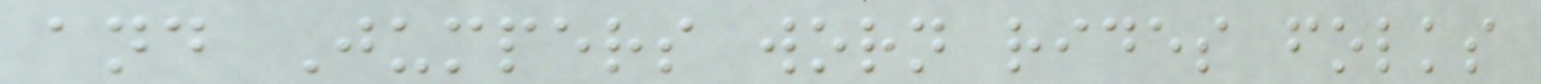and Jumpers worn rides folks
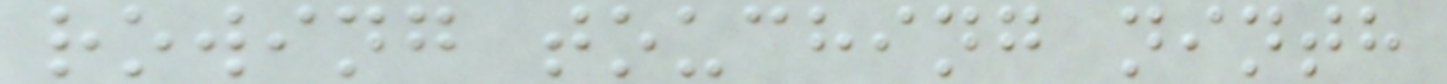rowing touching ninth
